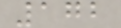172
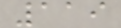119
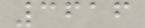3616
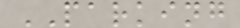PARKING
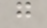g
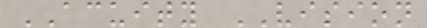ACUITY VISION
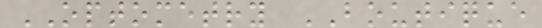OPTOMETRY BOUTIQUE
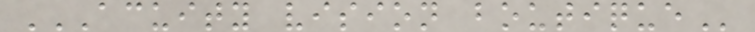ACUITY VISION BOUTIQUE
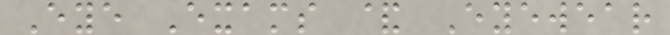Eye Exams & Eyewear
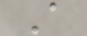A
